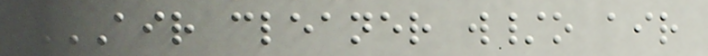AIR CLEANER W/O AIR
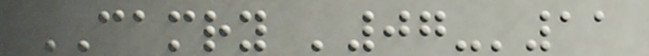CAMRY '07-'11
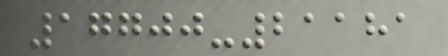17700-21181
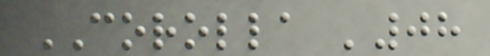COROLLA '08
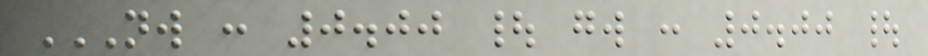NW : 0.00 | GW : 0.00 |
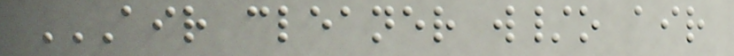AIR CLEANER W/O AIR
